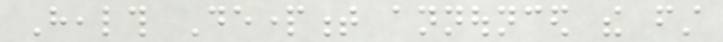Health Department announced the first
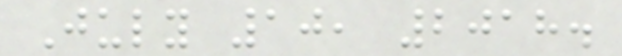July 10, 2018.
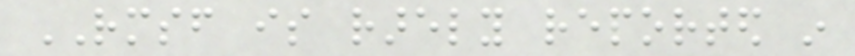RMSF is rarely reported in
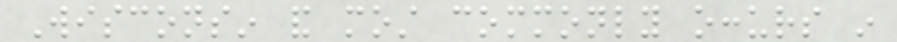Wisconsin and most commonly occurs in
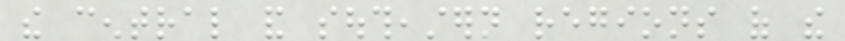the central and southeastern regions of the
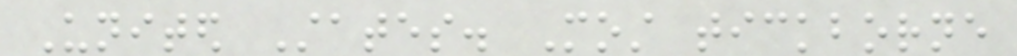United States. Most tickborne
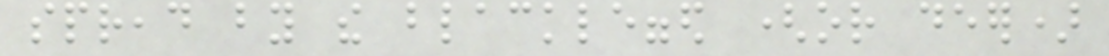spread by the blacklegged (or deer)
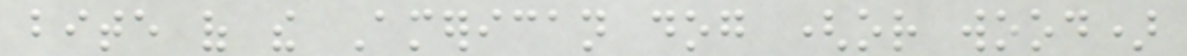bite of the American dog (or wood)
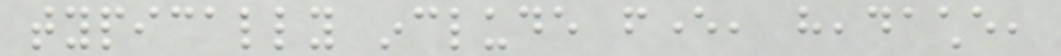typically include fever, headache,
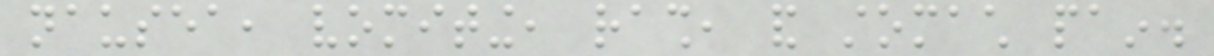nausea, vomiting, rash, and stomach pain.
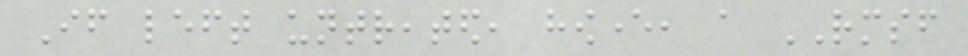If left untreated, however, a RMSF
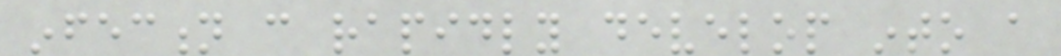infection can rapidly develop into a
